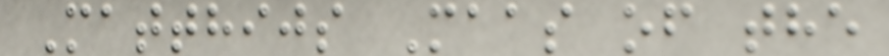Matthijs Maas of the
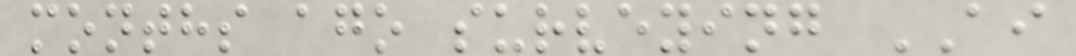months ago surveying AI
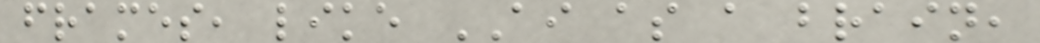frames, like AI as a brain,
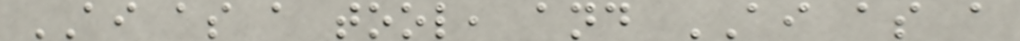AI as a tool, and AI as a
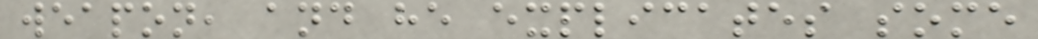weapon, and he explicates some
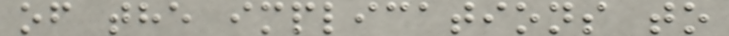of the implications to
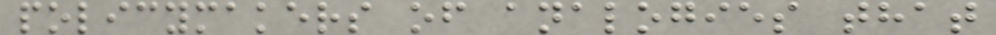policymakers of analogies that
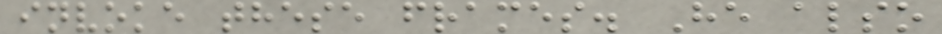invoke these frames. He also
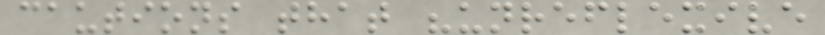cautions that "unreflexive
